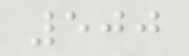500
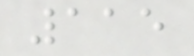115
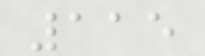115
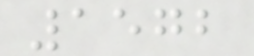1572
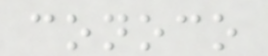conoco
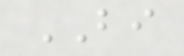BI
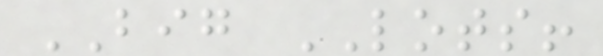BIG LOTS!
